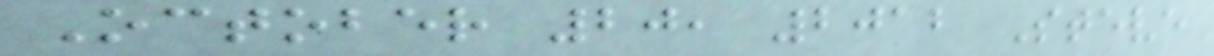October 20, 2012 Steve
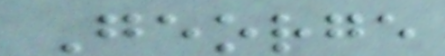George
